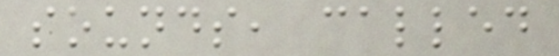sounds, called
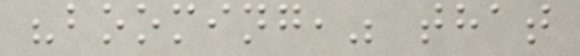"booming," that
